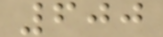600
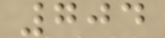704
